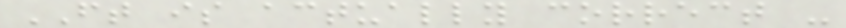FT is actually correct -
